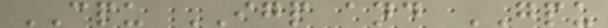CPU IGP and GPU
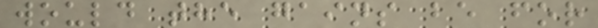would the gains be for
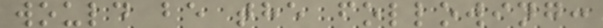would be the following:
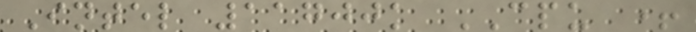Intel 11700k CPU +
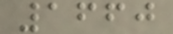1660
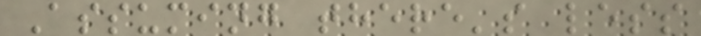Assuming there's less
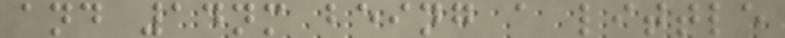and 14nm being a little
